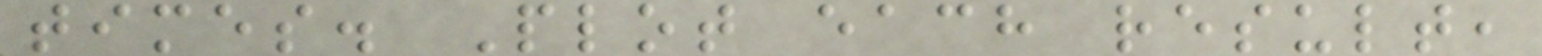times. Plot each result,
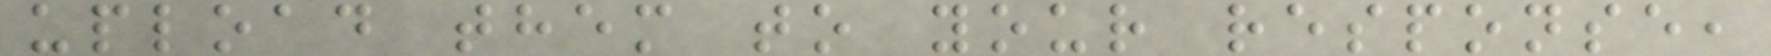upload them to your response,
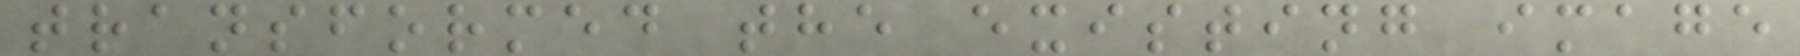transformed the existing image
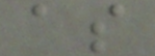as
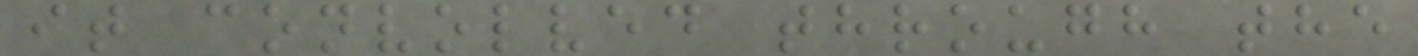it convolved through the
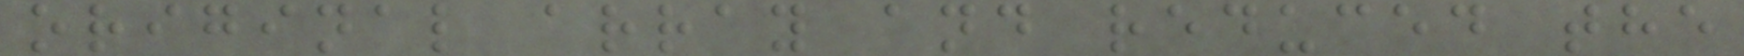original array and reduced the
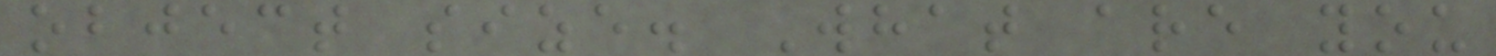object size. What are you
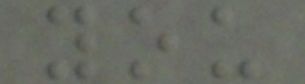you
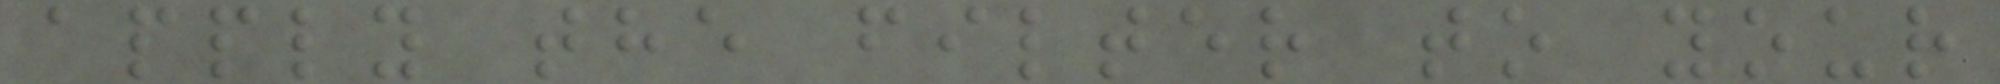apply the filter to your
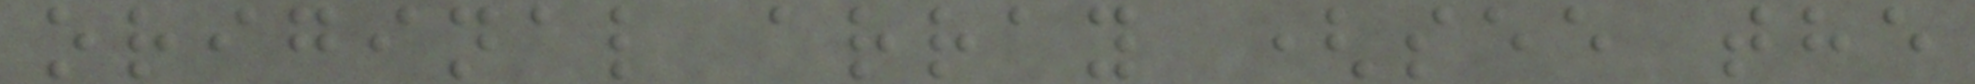original array (see the
